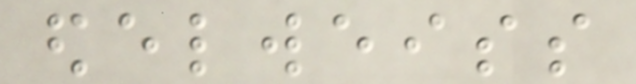edelweiss
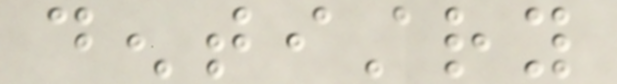dentistry
